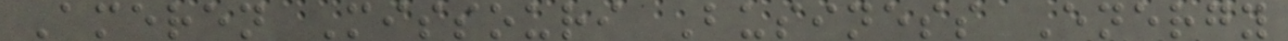Ameren Missouri Business Energy
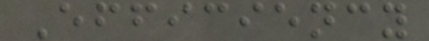Efficiency
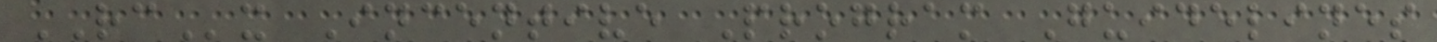RCx Incentive Program Guidelines
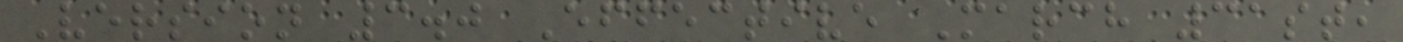Version 3.0 Effective March 31st,
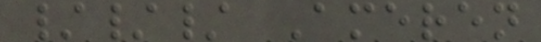/// Ameren
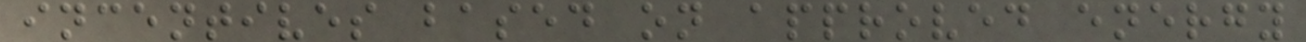incentives based on approved energy
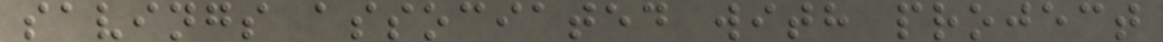savings associated with project
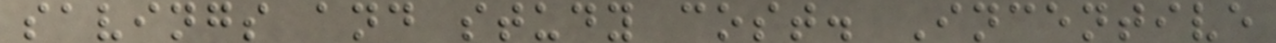savings and study cost. Incentive
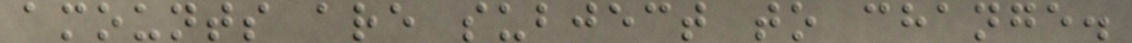amounts are subject to change.
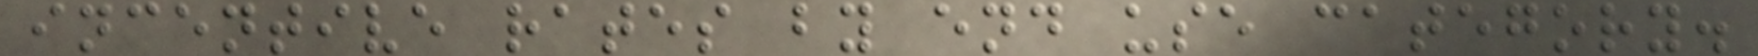incentive rates by end use category.
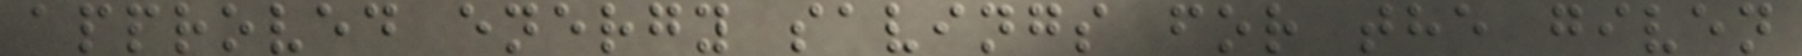approved energy savings for the given
